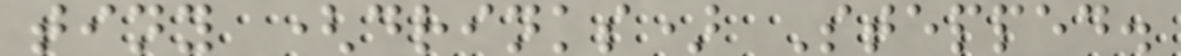tiny (drinks) Stepped.
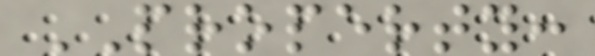PROPERTY:
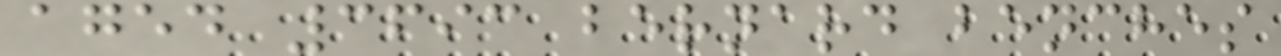aged 3693 bernard benches
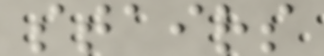stairs
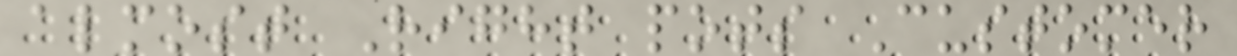almost Right pots Customer
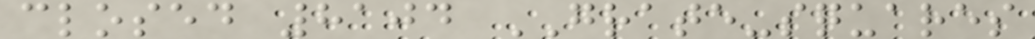closed 8104 GRATE-squares
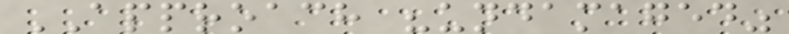APPROACH "undamaged"
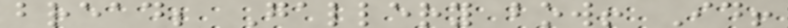bread; Gallery bow! Id!
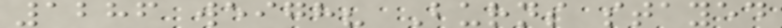1286 weigh? Burns stayed
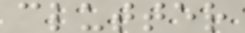clutter
